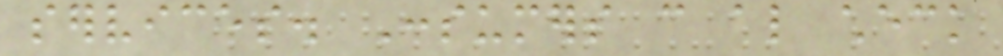services. Consumers can also check
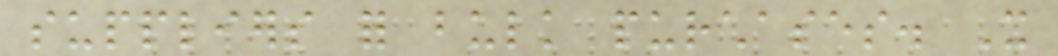suppliers for bulk purchases. It
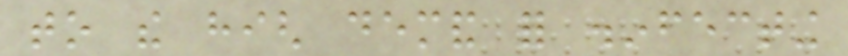to the high demand for disinfecting
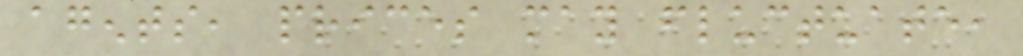agents, prices may fluctuate,
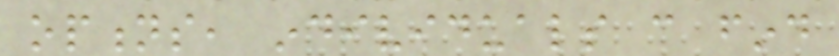options, individuals can find
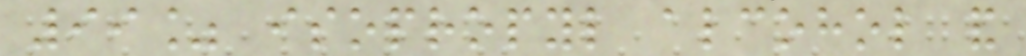99% isopropyl alcohol and
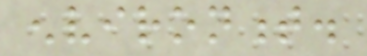environment.
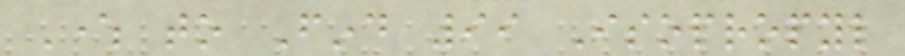Where to Find 99 Isopropyl
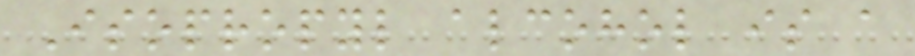Isopropyl alcohol is a
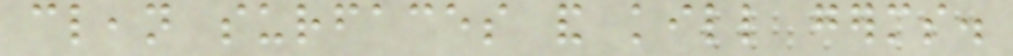clean surfaces and kill germs.
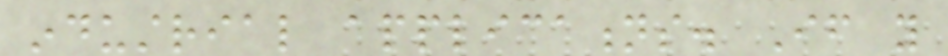industrial applications. If you
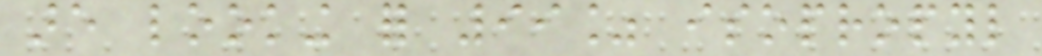are looking for 99% isopropyl
